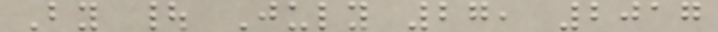By | July 27, 2017
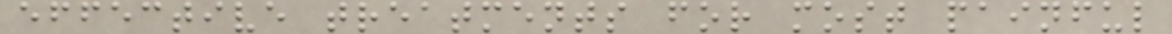effective treatments for most painful
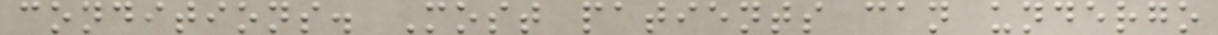conditions. Most patients can undergo
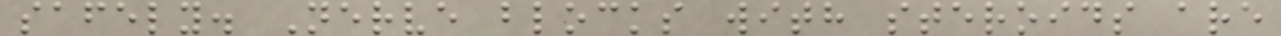safely. Nerve blocks with steroids are
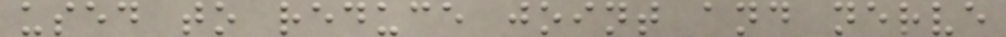used to reduce joint and nerve
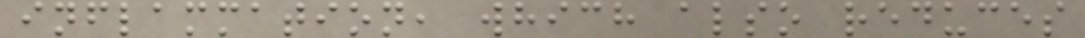inflammation, which also reduces
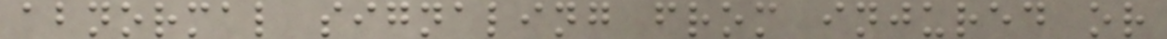abnormal signaling from injured or
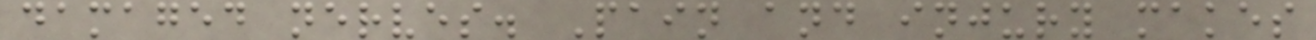damaged nerves. Pain and injury makes
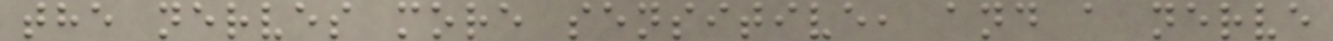the nerves more sensitive, and a nerve
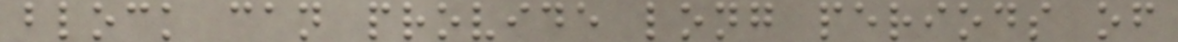block can provide long periods of
